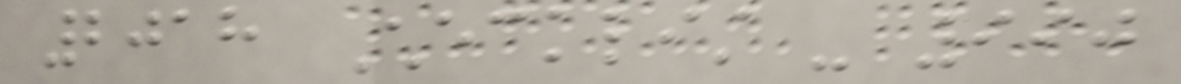2018 Checklist - 990
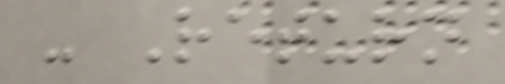- Return
